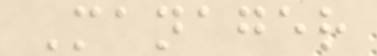Manager
